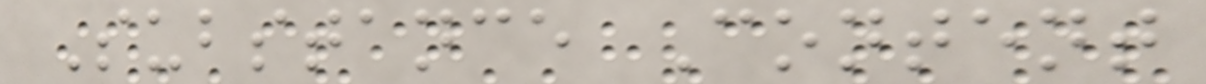Substance Content
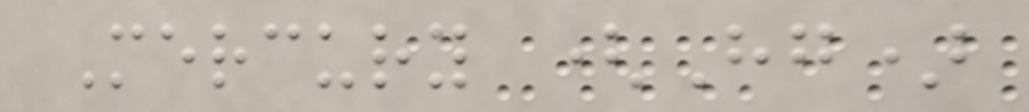Mercury (Hg)
